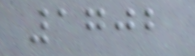1702
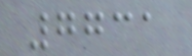7731
